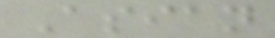Asian
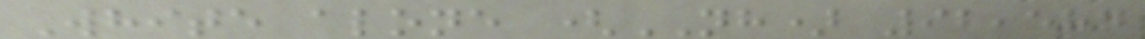White alone (NH) 92,584
